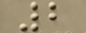2
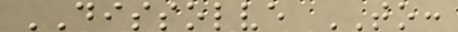DISSOLVE TO:
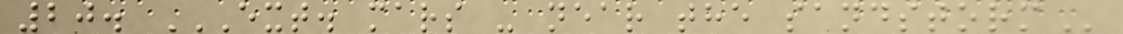20. EXT. MARS - NEAR THE SANDSTORM
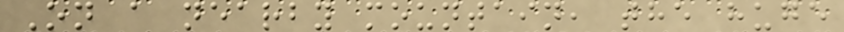On a nearby mountain, the huge
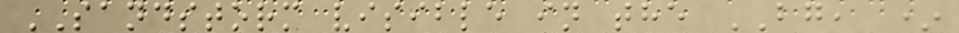SANDSTORM visible in the BG, *
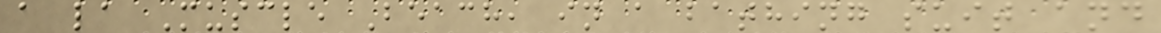a la Muscle Beach, in a bathing suit and
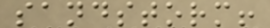sandstorm!
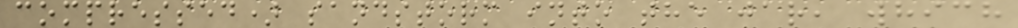compressed) sandstorm into the jar, which
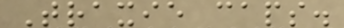Traxie caps.
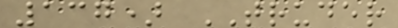137) TRUDER
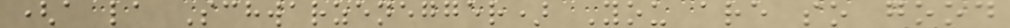(a la Schwarzenegger) You are so good
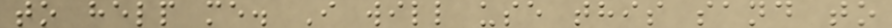to help me. I will use this sand to
